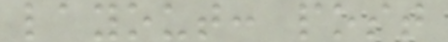layout: post
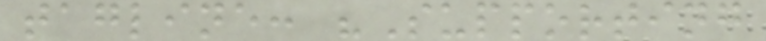tagline: "Supporting
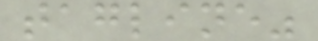tagline"
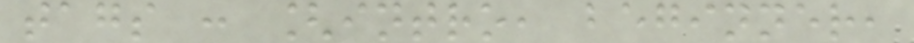tags : [intro, beginner,
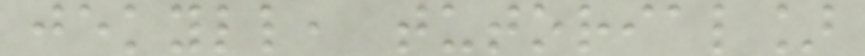jekyll, tutorial]
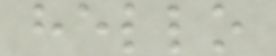hello
